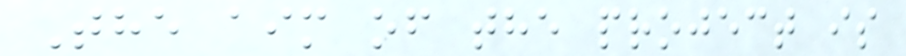The aim of the project is
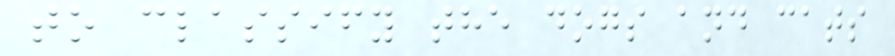to classify the dogs and cats
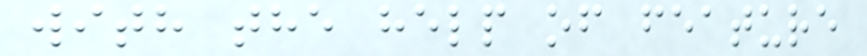with the help of feature
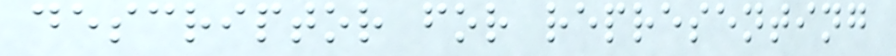descriptor for representing
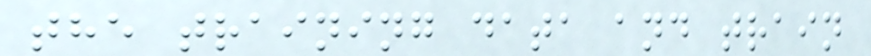the training data and train
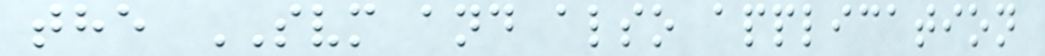the SVM and also application
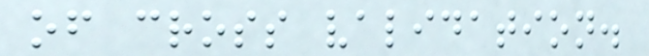of cross validation.
